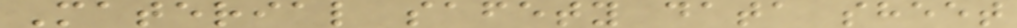Material safety data sheet
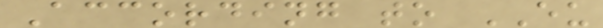According to EU
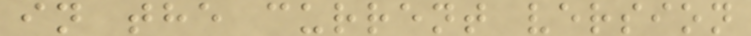in the current version
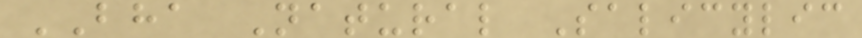BHA Natural Salicylic
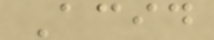Acid
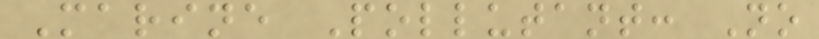Marine Pollutant: No
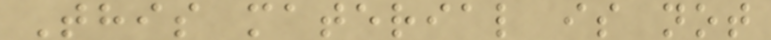This material is not
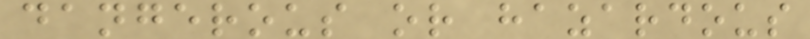dangerous or hazardous
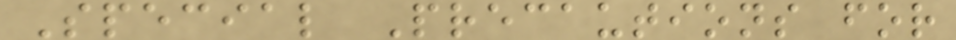Special Precautions for
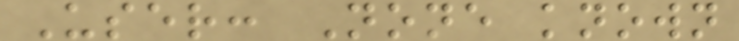User: None known
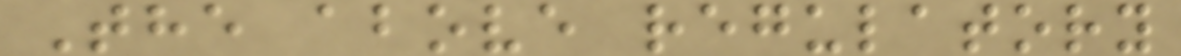The above regulatory
